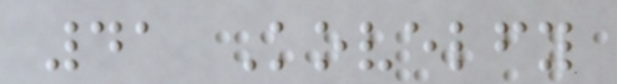41 Kovelfy
